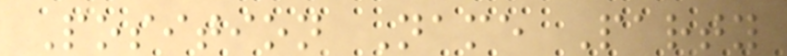Position Name Party
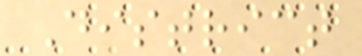District
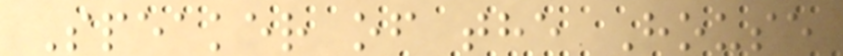Speaker of the House
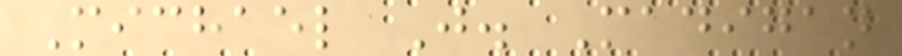Michael J. Madigan
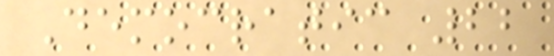Democratic 22
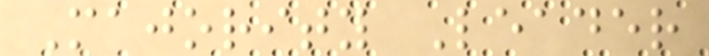Majority Leader
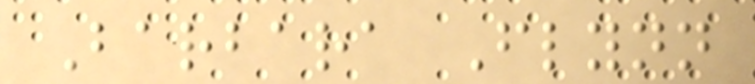Barbara Flynn
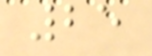25
